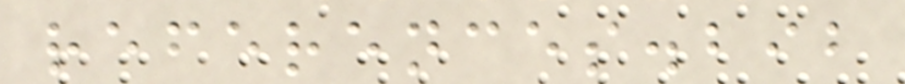references.bib
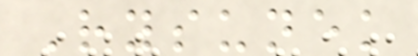Rysunek
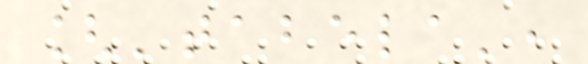['tabela',
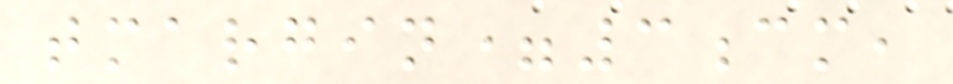tmargin=3cm,
